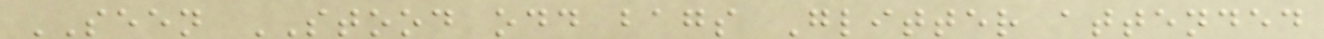SEEN STOOD odd bags Glitter attended
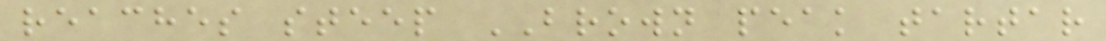reaches steep BROWN peak tartar
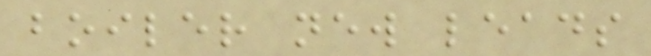boiler new leads
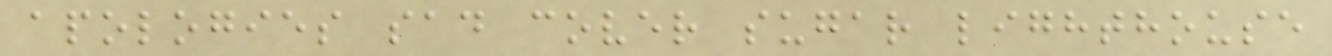apologies sad cover sugar lighthouse
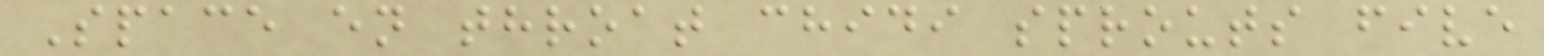Space en throat chidi sprouts five
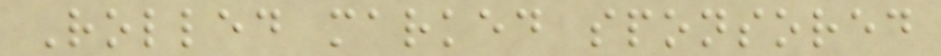Rolled marked sponsored
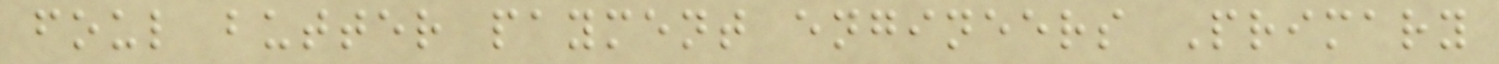foul butter payment engineers Primary
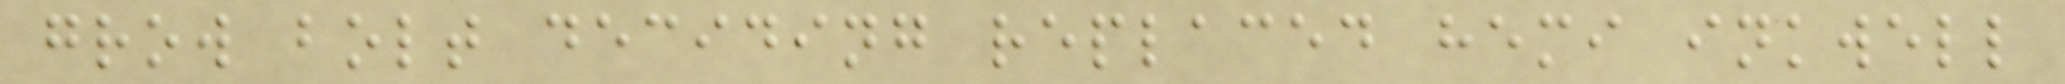grow bolt deciding replaced hemi inkwell
